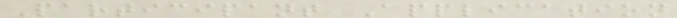Participant Application
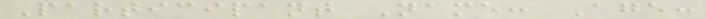Participant Name: Age:
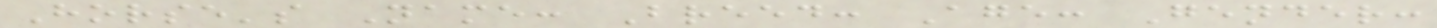Horse's Name: Breed: Age: Gender:
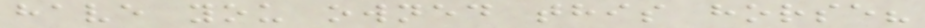have you owned this horse?
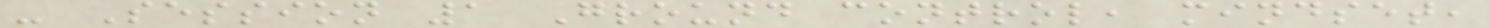- Session 1 Ground control, mindset,
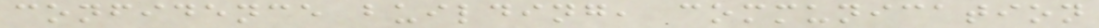confidence building, communication
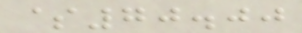$70.00
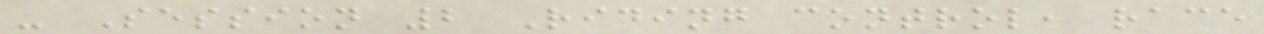- Session 2 Riding control, race
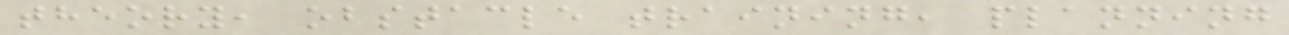theory, obstacle training, planning
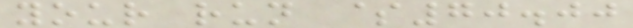your run $70.00
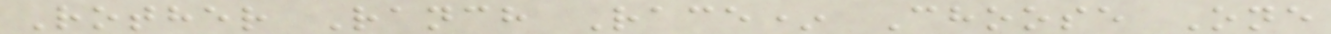Rother Ranch Race* Choose One
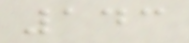143
